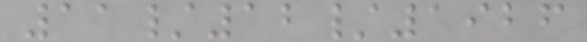11/12/1926
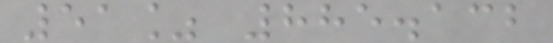51% 885.132
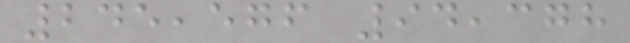245,576 94,378
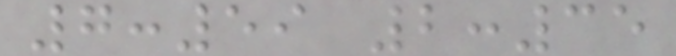7:59 2:35
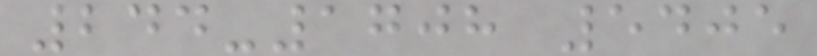244-1708 5405
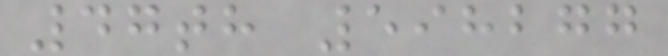47th 598277
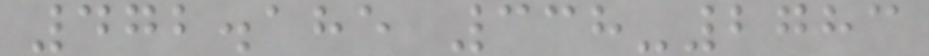472.185 338-2783
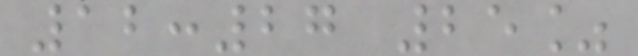12:27 25%
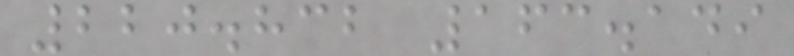220.832 163.149
